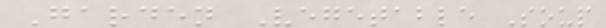Garden Vegetable Soup
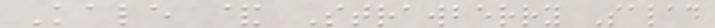Kale & Strawberry Salad
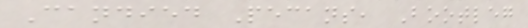Candied Pecans, Bootleg
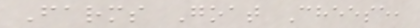Farms Goat Cheese,
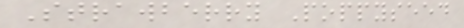Strawberry Poppyseed
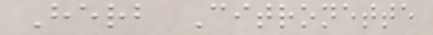Herb Citronette
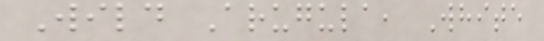Wild Arugula, White
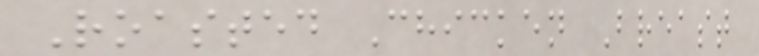Roasted Chicken Breast
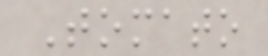Tomato
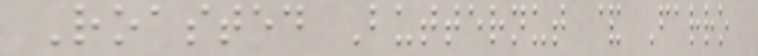Roasted Butternut & Farro
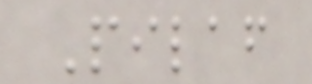Pilaf
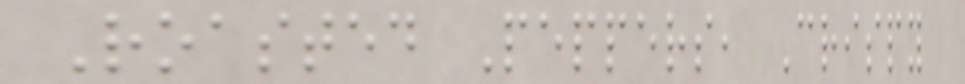Roasted Peppers, Crispy
